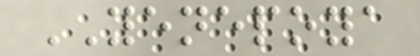YENEPOYA
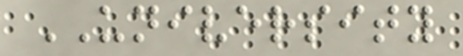UNIVERSITY
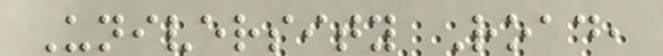University Road,
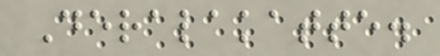Deralakatte.
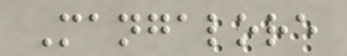Mangalore
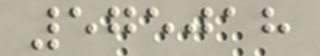575018
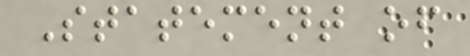Statement of
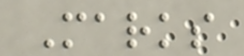Marks
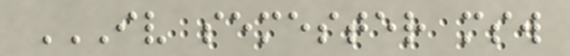IV SEMESTER MSW
